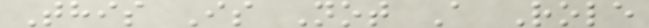This Is Not A Role
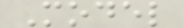Model
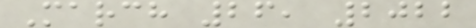March 26, 2022
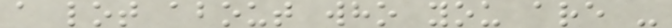a lot about who you are -
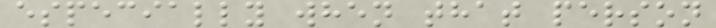especially when that person
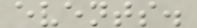events.
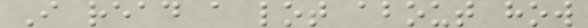I read a lot about how
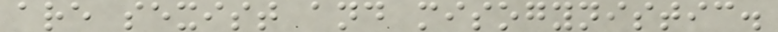are sexist and misogynistic.
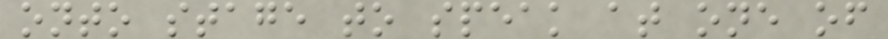onto stage to speak at one of
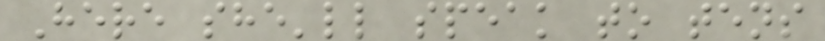Here she'll speak to tens
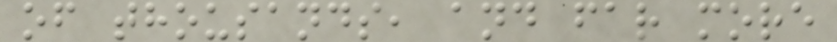of thousands, and far more
